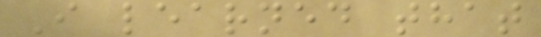I learned that
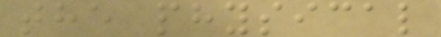the physical
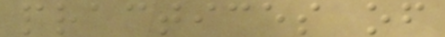practices of
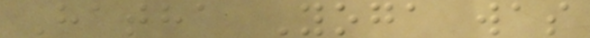Hatha Yoga was
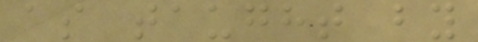as taught by
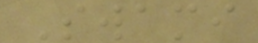Swami
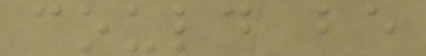could be
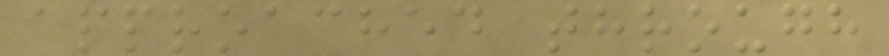approached through
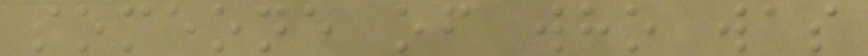someone of who was
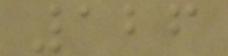126
